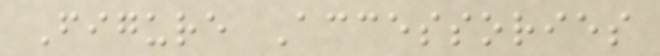Figure Accessories
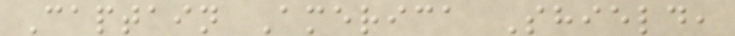Captain America Shield,
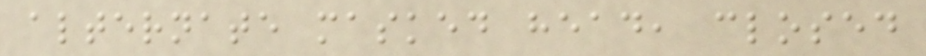alternate masked head, closed
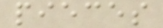pieces
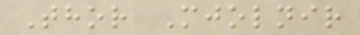Thor Mjolnir
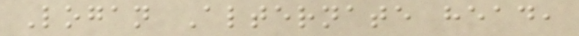Logan Alternate head,
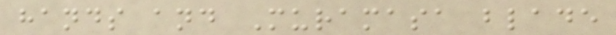hands and Muramasa blade
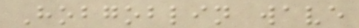Hobgoblin wave
